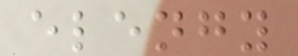elengy
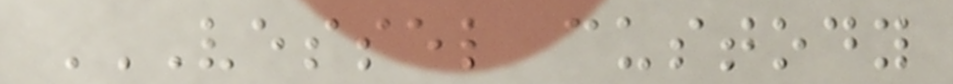VESSEL CUSTODY
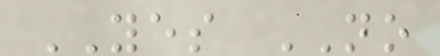YES NO
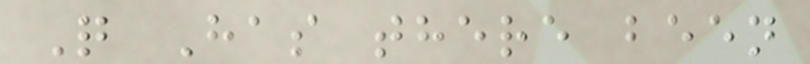Q Has there been
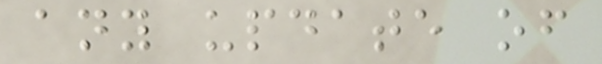any update of
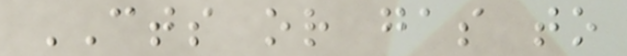CTS or gas to
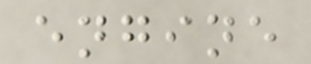engine
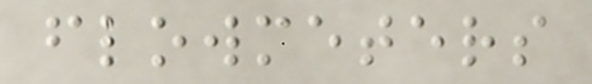flowmeters
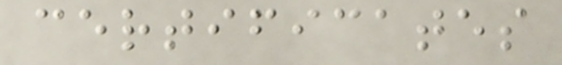certificates
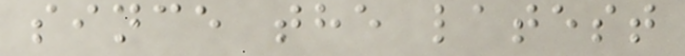since the latest
